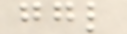ggl
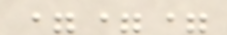===
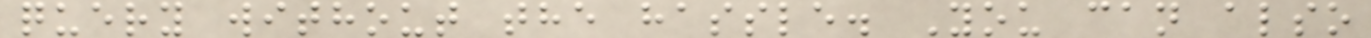query without the hassle. You can also
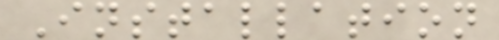Installation
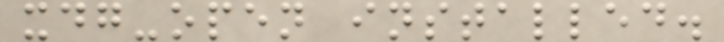xdg-open installed.
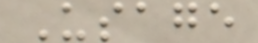Usage
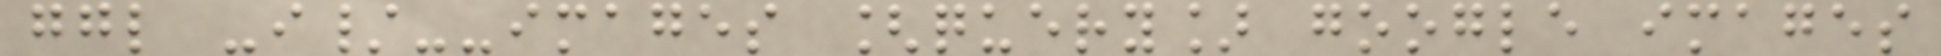ggl -i/--images [query] google images
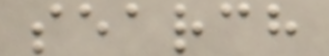search
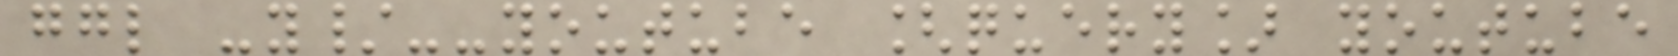ggl -y/--youtube [query] youtube
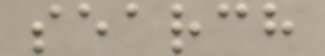search
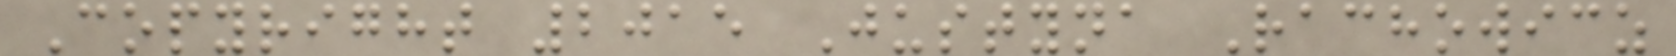Copyright 2015 Justyna Rachowicz
